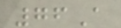76A
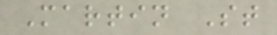Martin St
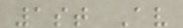1st Av
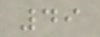49
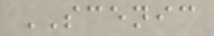SCENIC
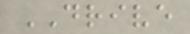DRIVE
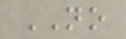NO
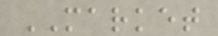MARKET
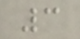3
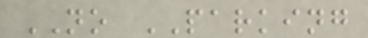NO PARKING
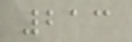213
